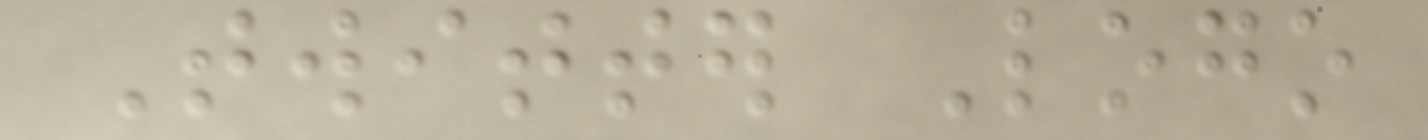Twitter Logo
